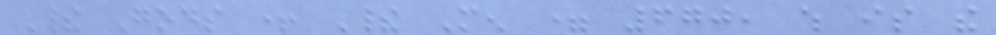Their Gods + Their Men = 670, which is the
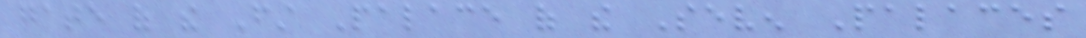gate of the First Palace of the Seven Palaces
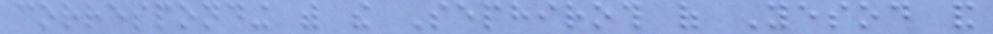corresponding with the Sephiroth of Yesod and
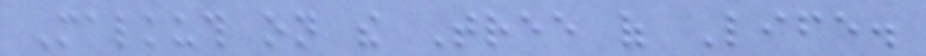Malkuth on the Tree of Life.
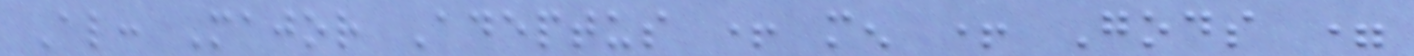Also: Major Adeptus + men + Gods =
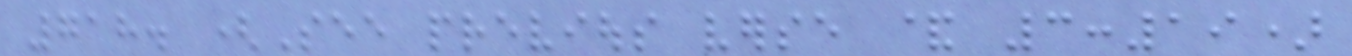718. (See previous verse & 3:19)
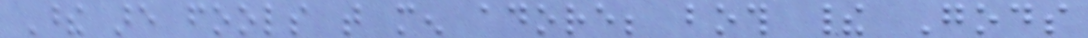These are fools that men adore; both their Gods
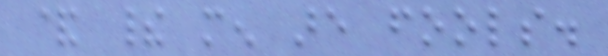& their men are fools.
